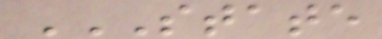STATE
